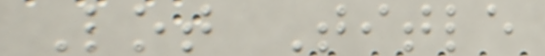Lot Title
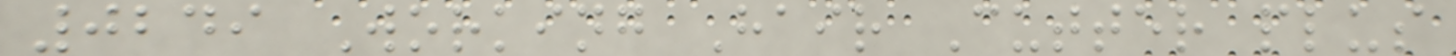0249 Working Hair Cutter plus
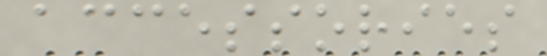accessories
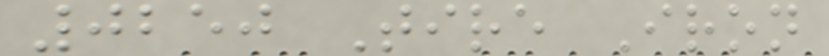0250 Tire Iron
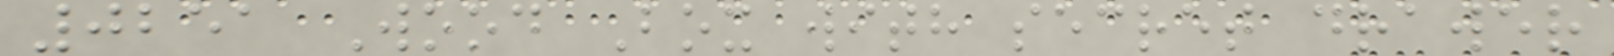0251 Wood Box with secret drawer
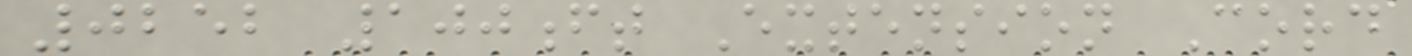0252 100ft Extension Cord
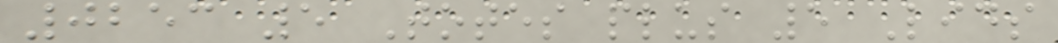0253 5 Totes plus 5 Lids
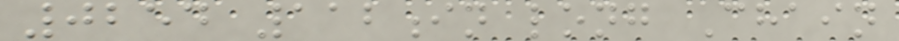0254 112in long Chain
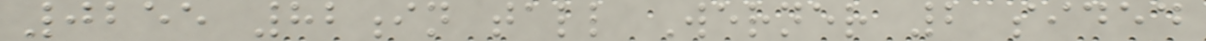0255 82in tall Werner 2 sided
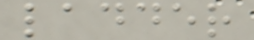ladder
